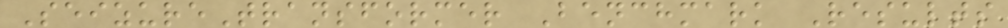SeizureTransformer Benchmark Results
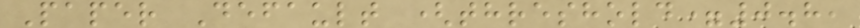Paper Default (threshold=0.8,
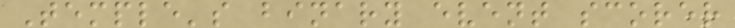Temple's binary event scorer
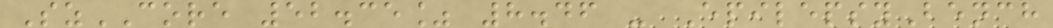SzCORE 52.35% 8.46 - EpilepsyBench
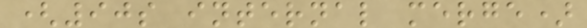(90s internal merge)
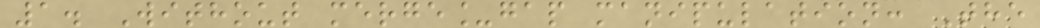1. Without merge_gap manipulation: The
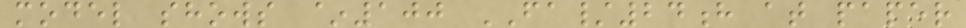model shows ~100 FA/24h at paper
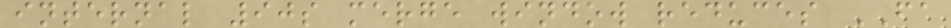internal 90s merge window reduces FA
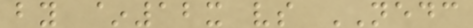by ~12x vs NEDC
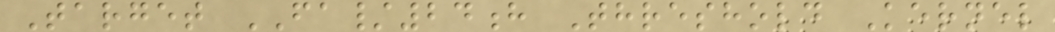Target FA/24h Threshold Kernel
